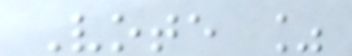Vote %
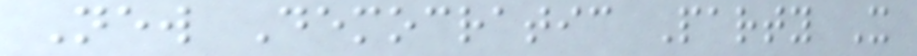New Democratic Party X
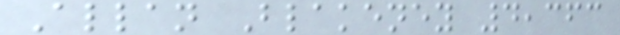Allan Blakeney 4,363
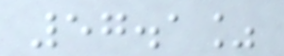57.1%
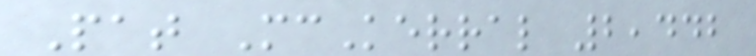Pat McKerral 2,442
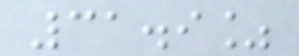31.9%
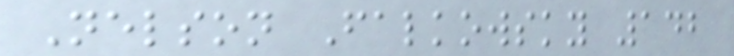Nelson Falkowsky 142
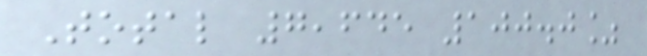Total 7,645 100.0%
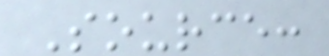Source:
